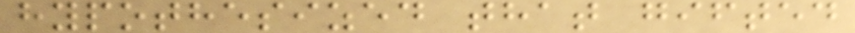hypothesized that gifted
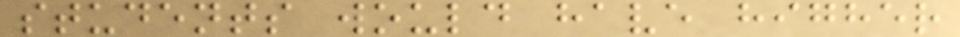students would have higher
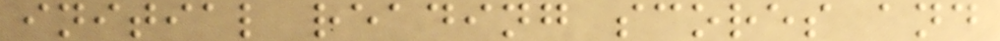initial reading scores and
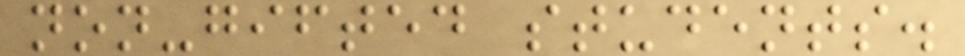non-gifted students.
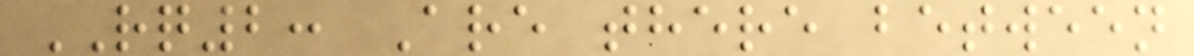RQ2: Are there between
